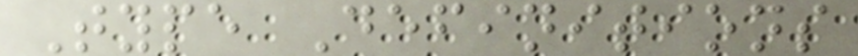Type Definitions
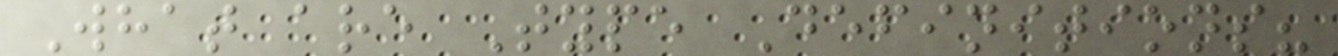What are Type Definitions?
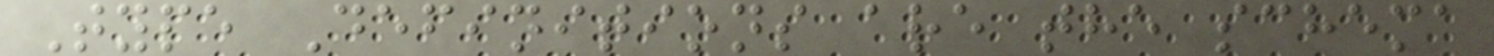Type Definitions are the schema
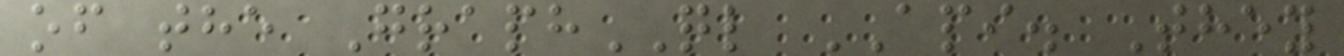of the GraphQL API. They
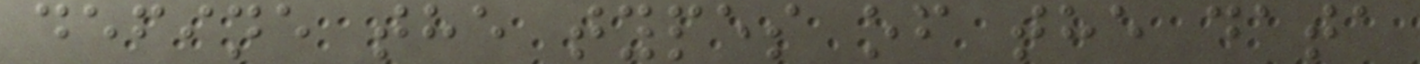define the types of the data
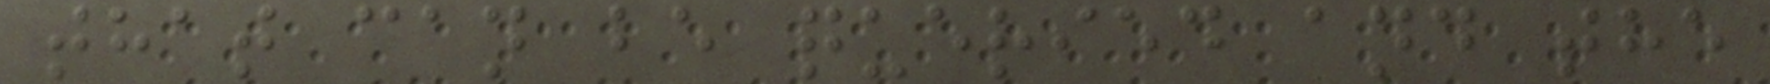that can be queried and the
